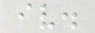iv.
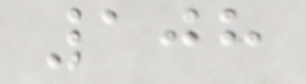108
